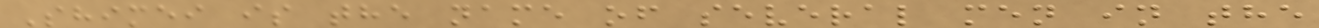Shimei is the name of several men in the
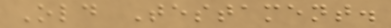Old Testament.
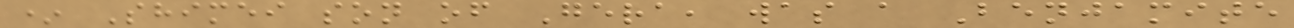* Shimei son of Gera, was a Benjamite
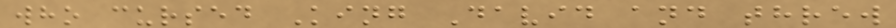who cursed King David and threw
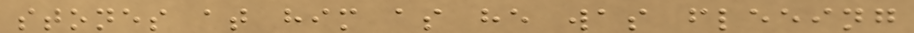stones at him as he was fleeing
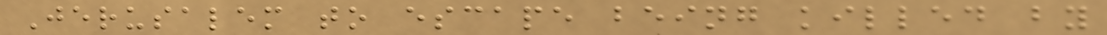Jerusalem to escape being killed by
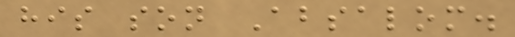his son Absalom.
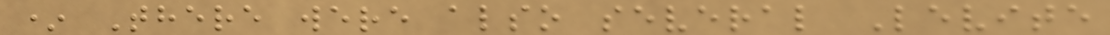* There were also several Levite
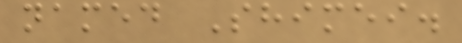named Shimei.
